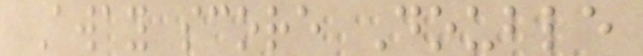Away score Double
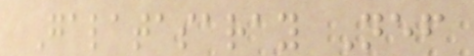Galatasaray Nef
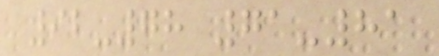92-78 71-81
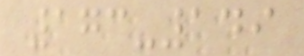173-149
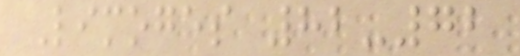Limoges 82-72
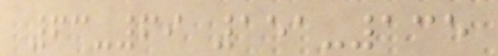63-69 151-135
